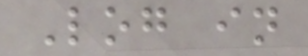Log in
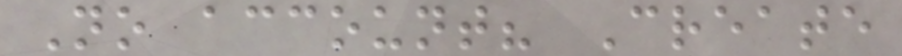No account? Create
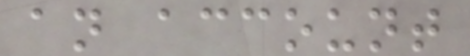an account
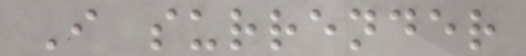I surrender
